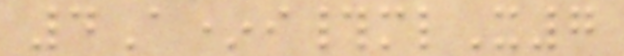4A*i#mlX7
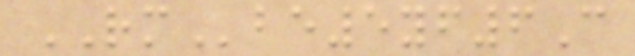RMbe5yf6C
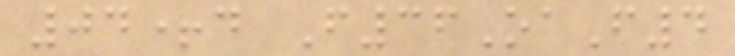04+d F36OaF4
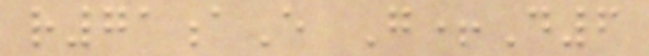r71aE G+D6
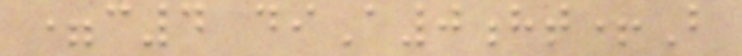=c4 diA0ht+B
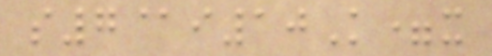s7@i10K=x
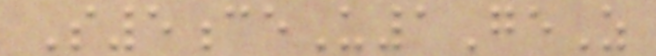S5ceU1GeZ
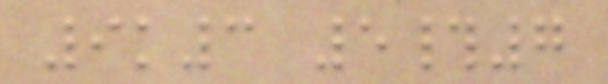9k3 5#7
